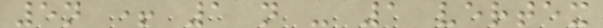5n + 1 n - 1 vertex
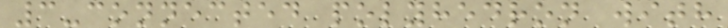3-connected polyhedron with
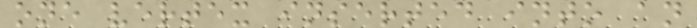one vertex inserted into an
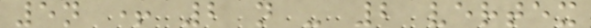5n + 2 n - 2 vertex
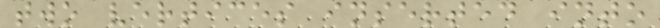two vertices inserted into
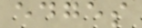edges
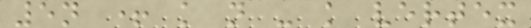5n + k n - k vertex
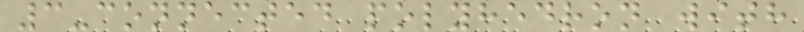3-connected polyhedron with
